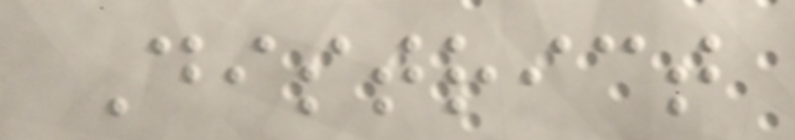District
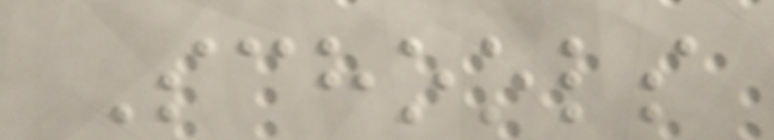Schools
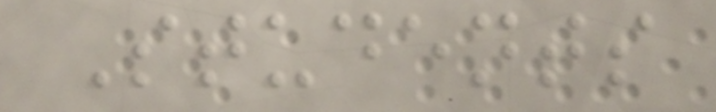Students
